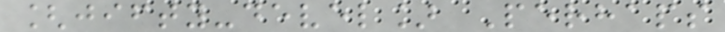[jifty-devel] Perhaps
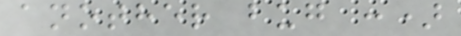another bug :)
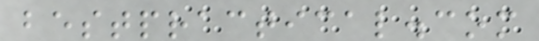bestpractical.com
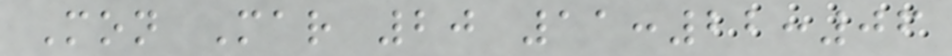Mon Mar 20 11:22:06
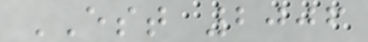EST 2006
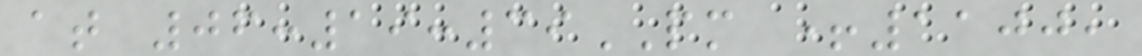at 06:19:39PM +1100,
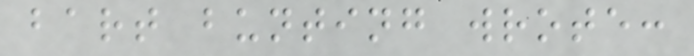bart bunting wrote:
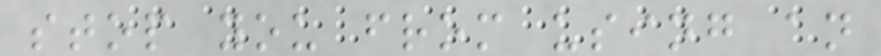stop you from using an
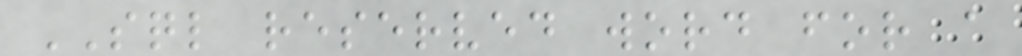SQL reserved word for a
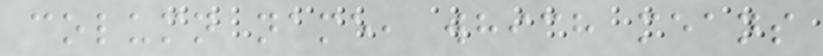column name, which means
